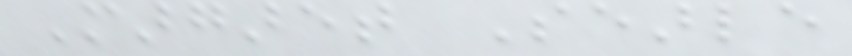Margaret Searle
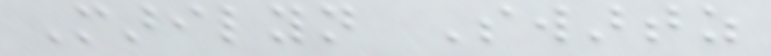Marilyn Swartz
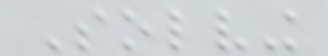Solving
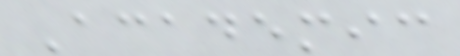Academic
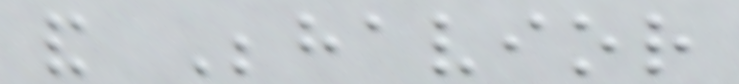and Behavior
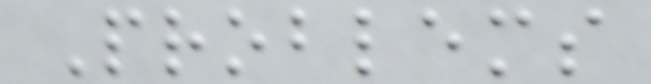Problems
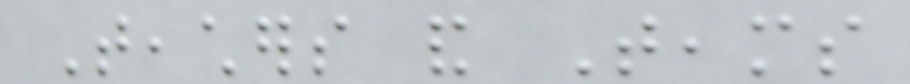Teachers and Teams
